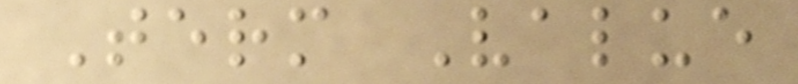Term Value
